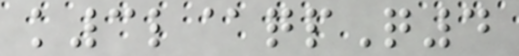k3l@qpQ4
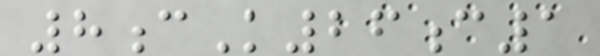8cK26c1
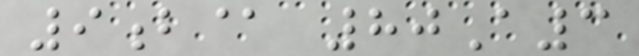9b@ 80A3
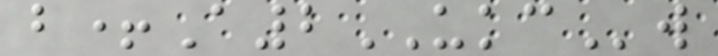b+A2UKCw
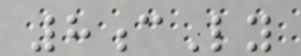8cLy
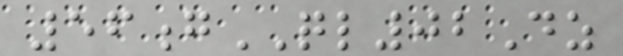56gQL02Dz
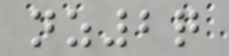nz2q
